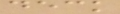deck
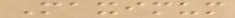Maximum
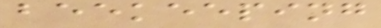beekeeping
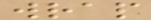wrap
